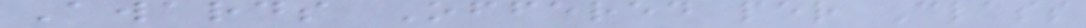Awards Offered per Class
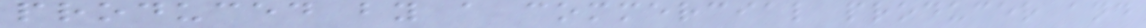produced by a commercial producer and
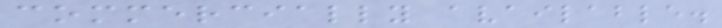commercially available.
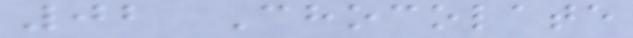02 Chocolate
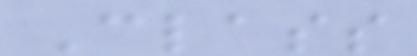Class
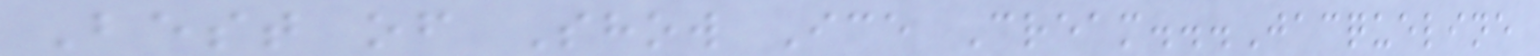Best of Show Ice Cream...Jacqueline
